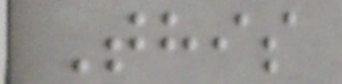This
